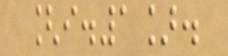[i.1].
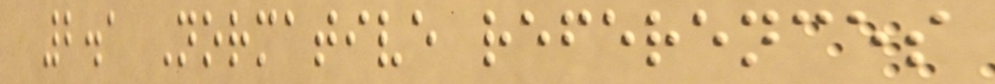2.1 Normative references
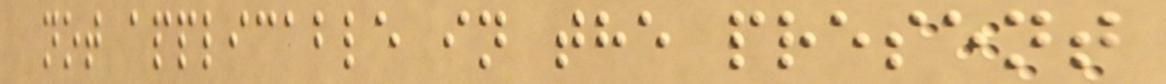not applicable in the present
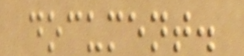document.
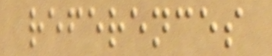references
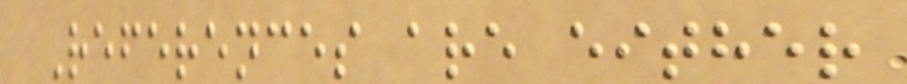References are either
